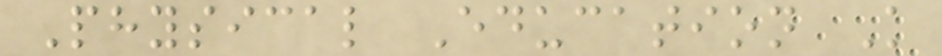Physical Education K
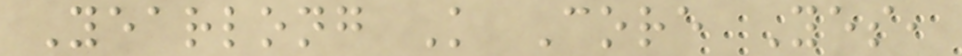Yearlong K Core Yes,
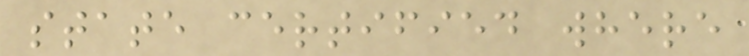state certified where
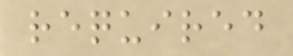required
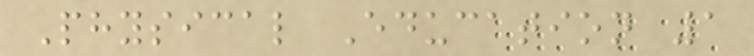Physical Education 1
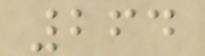264
